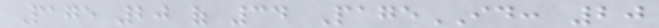Page 20 of 34 PageID: 20
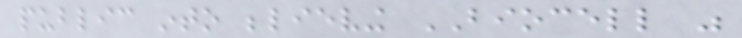public into believing BIOCELL was
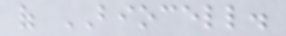of BIOCELL.
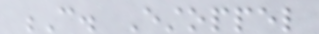C. Estoppel
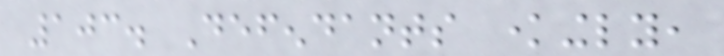103. Defendants knowingly,
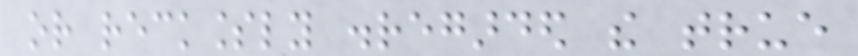or recklessly disregarded the true
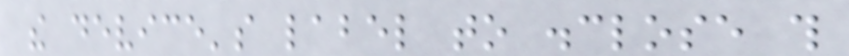the device's label to disclose this
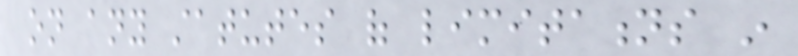on any statutes of limitations in
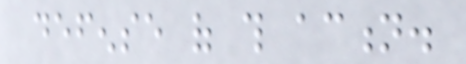defense of this action.
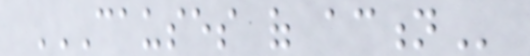CAUSES OF ACTION
